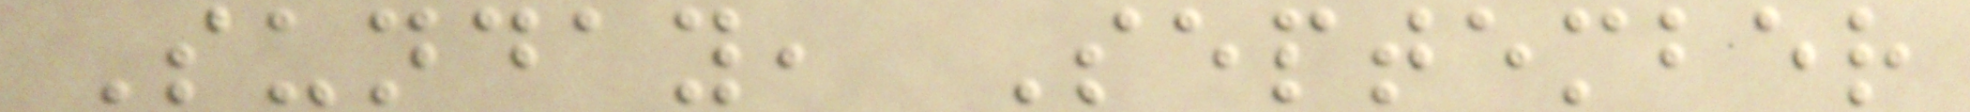Sunday, September
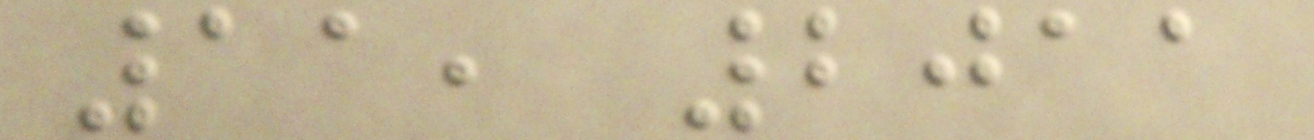11, 2011
